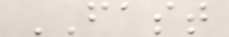FAST
